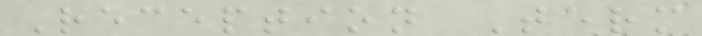Reception Term
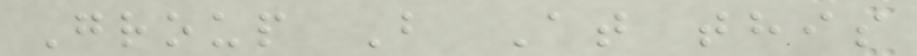Group B At this
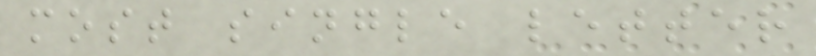most single letter
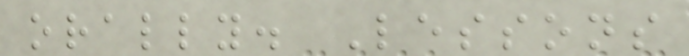orally. Lessons
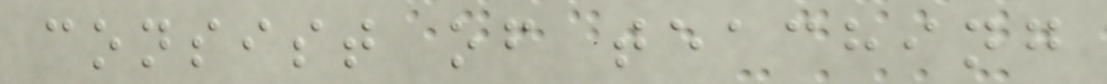consist of teaching
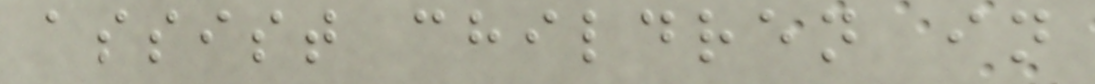assist children in
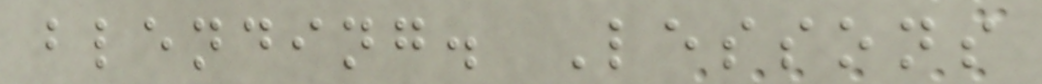blending. Lessons
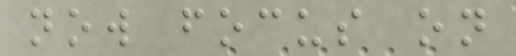now focus on
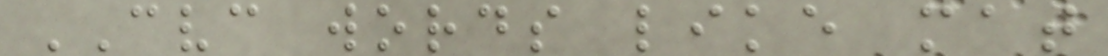CVC words like mat
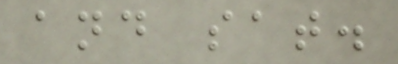and sat.
